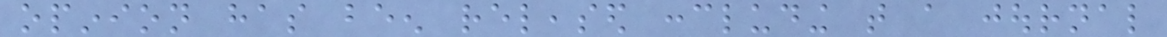opinion has been released concluding that a journal
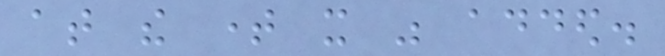at the time it was added.
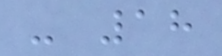- 18
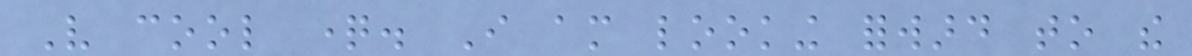Very cool question. I am looking forward to the
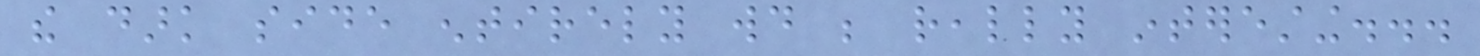the dark side entirely would be really interesting...
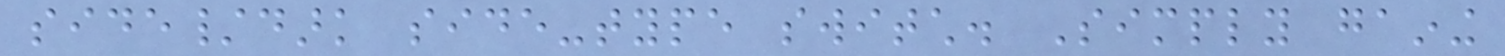side/dark side-type switch. Simply gaining
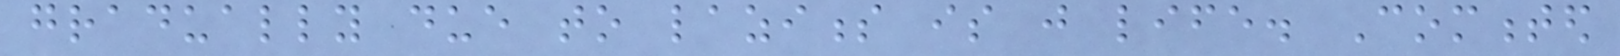gradually due to laziness is just life. Commented
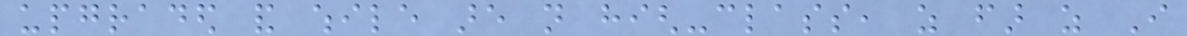upgraded and while are not high-class, as far as I
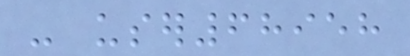- user68958
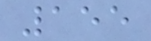155
